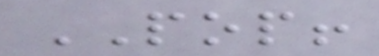POP!
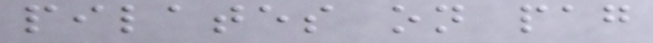pilates on pag
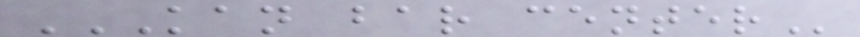KAN BAR CENTER
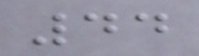44
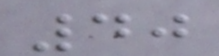40
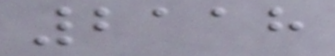2118
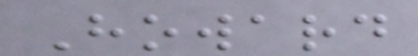Howard
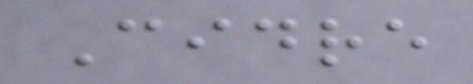Cidre
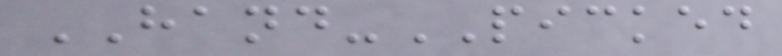HAND-PICKED
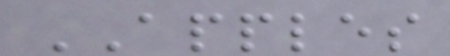APPLES
